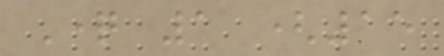Question 1 (15
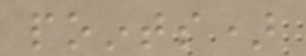points)
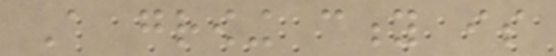A growing city is
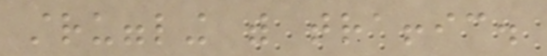struggling with traffic.
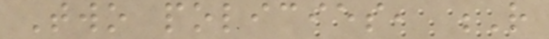Two policies, R
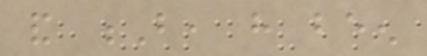and B, have been
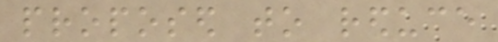proposed to reduce
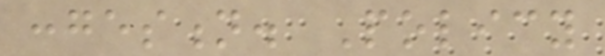congestion. Policy
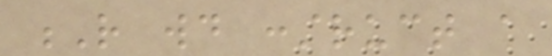R would construct a
